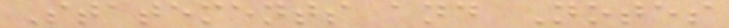Statements and Notes
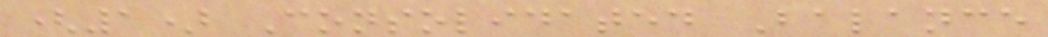(1) Consolidated Balance
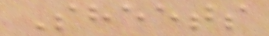Sheets
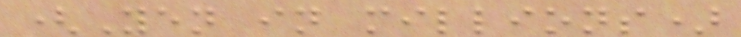(Yen in millions)
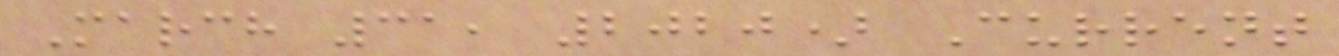March 31, 2020) Current
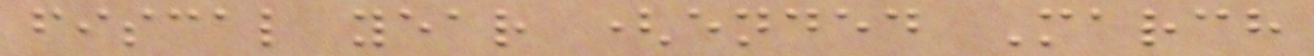fiscal year (ended March
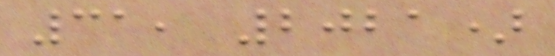31, 2021)
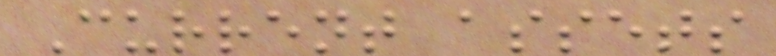Current assets
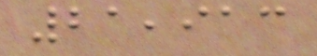21,913
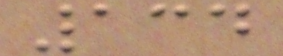134
